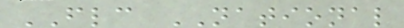FLC NATIONAL
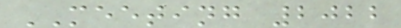MEETING 2022
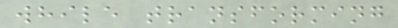while transforming
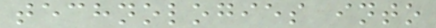technologies into
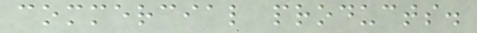commercial products.
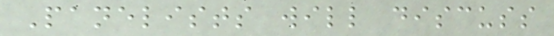Panelists will discuss
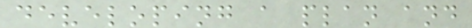developing a plan and
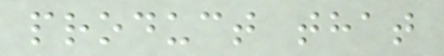product that
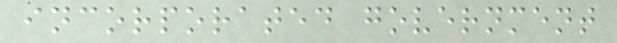incorporated government
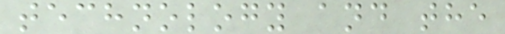technology and the
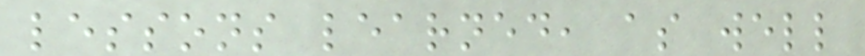lessons learned, as well
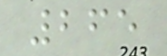265
